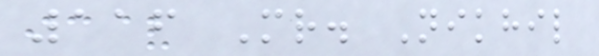116 Mr. Nikhil
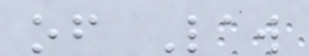of Law
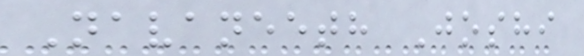Navaneeth Joshi
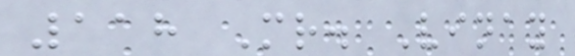118 Mr. Vinay
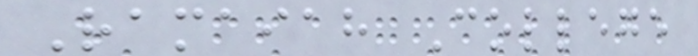Ramaiah College
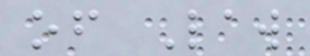of Law
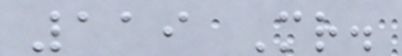119 Mr.
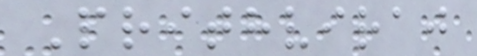Prithviraj
